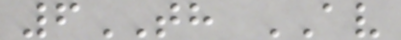6TH AV
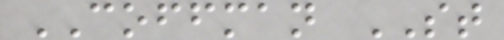COFFMAN ST
